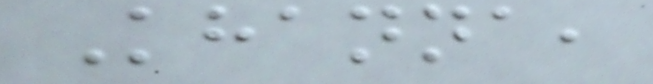Khanna,
